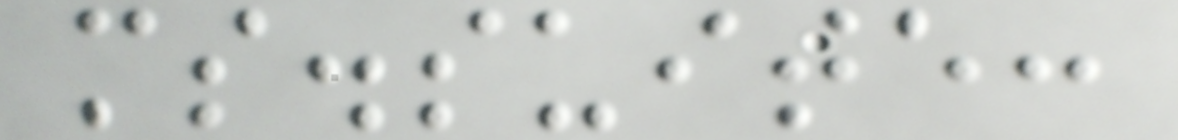ms.suite:
